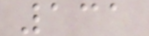131
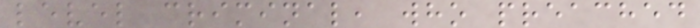level criminal, who preached
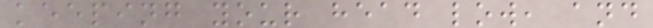keeping your head low, and
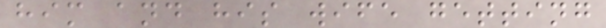him and his wife getting
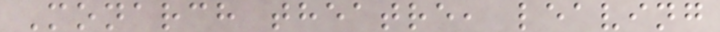Monarch theatre, leaving
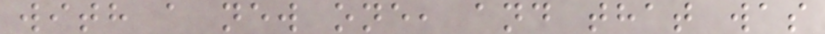with a new one, and that was
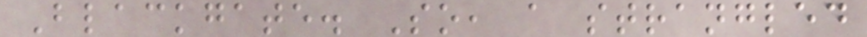Blackgate. So, a strangled
